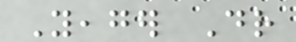Yeager Dr
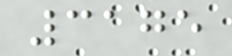3175
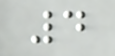4
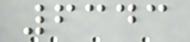6343
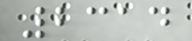2314
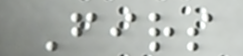Firs
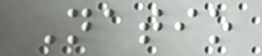Natio
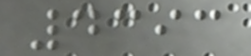4393
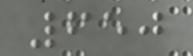650
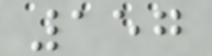157
